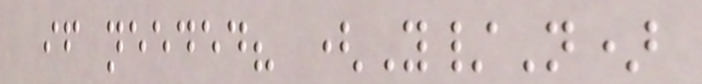if needed? (Y/N)
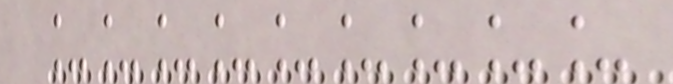_________
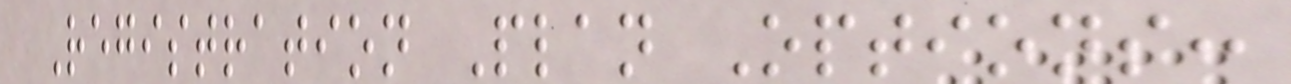Registration Plan Options:
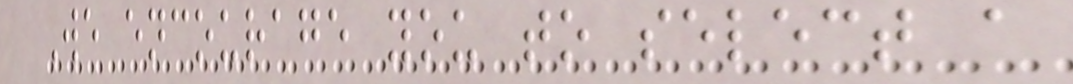We encourage you to select a
